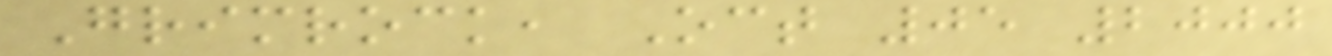Grimrock, Oct 05 2000
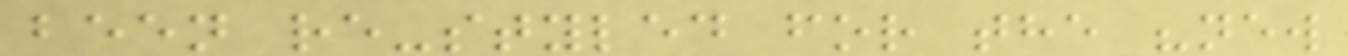been re-styled for the "new
